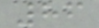86
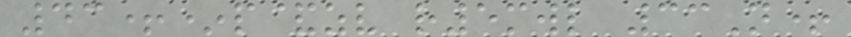43+*p&zv r5mwl 33N+
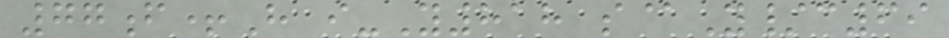77f+H i-Y818 s@Y/c69
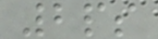2ps
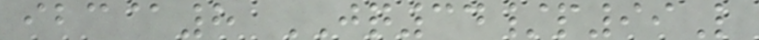ibc@8 JQ34/p99L
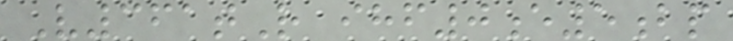V361tR ihf0e5bp
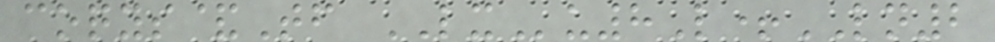coqys&Tf LXu8L+LN2
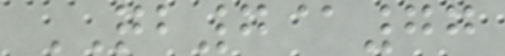QB7@77
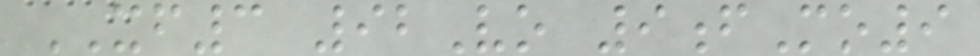XF3 92Vo 9fMo9
